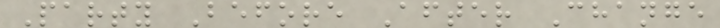Party Before After Change
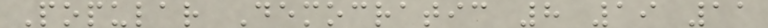Popular Democratic 8 19 11
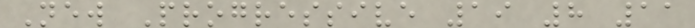New Progressive 19 8 11
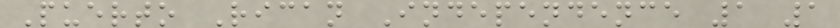Puerto Rican Independence 1 1
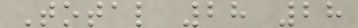Total 28 28
